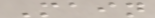Main
